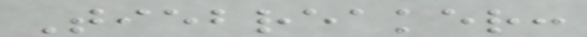Tiebreaker:
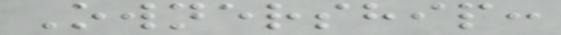Ownership:
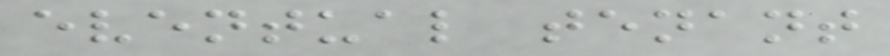eventual tenant
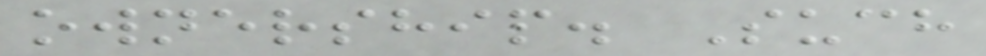ownership. Such
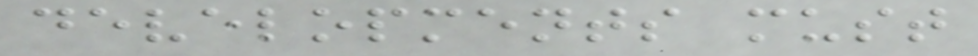developments must
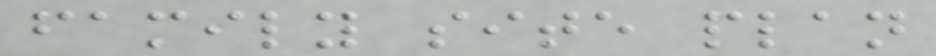family site plan
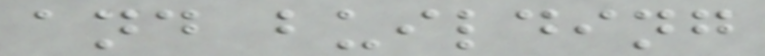and building
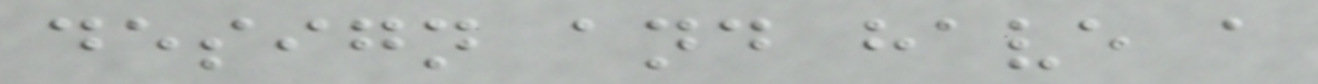design and have a
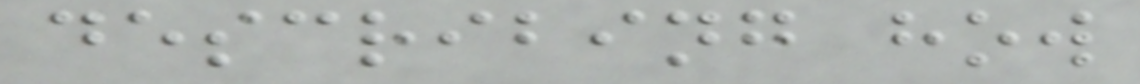describing how
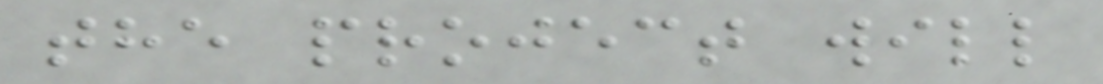the project will
